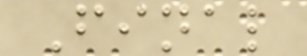Final
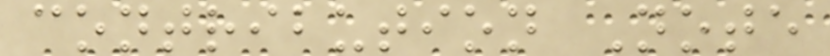contribution Note
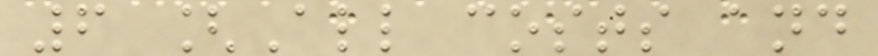6 [All costs and
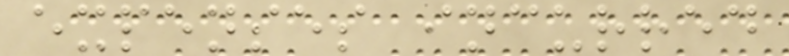expenses incurred
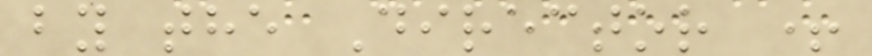by the Director +
